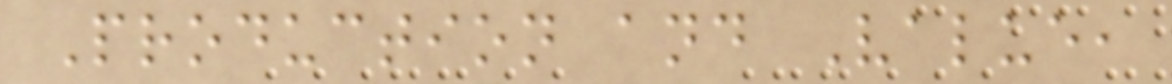Production and Value,
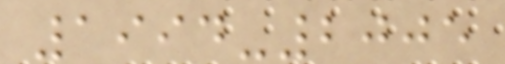1994-2005
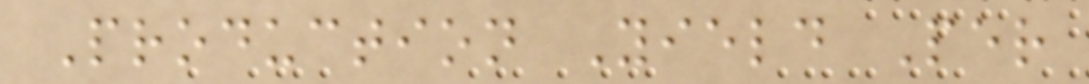Production Yield Per
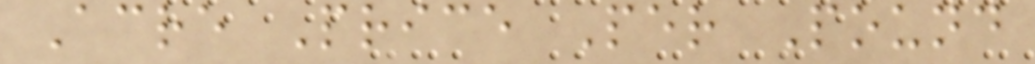Acre Price Per Pound
